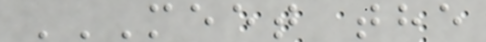MEET THE
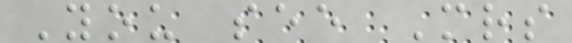You see Mrs
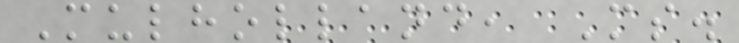Mulholland, Ms.
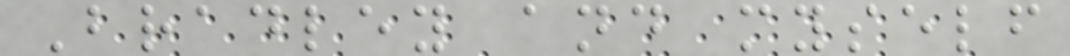Bradley and myself
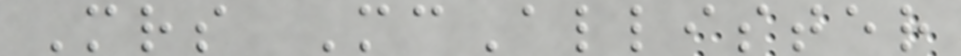Mrs McAllister
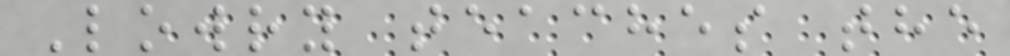Lowry teaches the
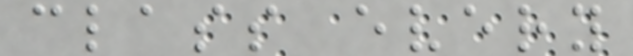class every
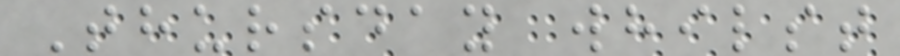Thursday whilst
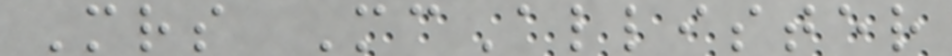Mrs McAllister
